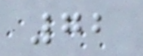72
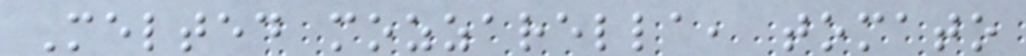Melted mozzarella, tomato
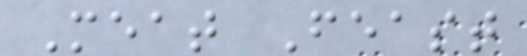Meat Feast
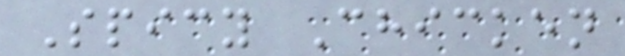Spicy Chicken
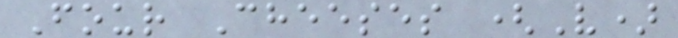Four Cheeses (V)
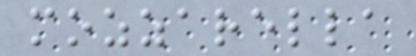mozzarella
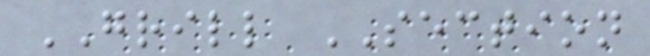GRILL SECTION
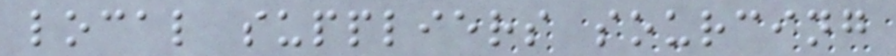local suppliers sourcing
